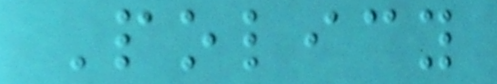Policy
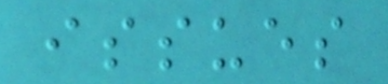issues
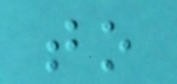to
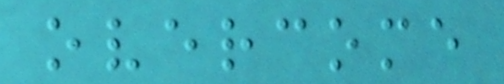overcome
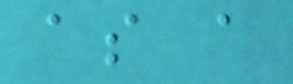as a
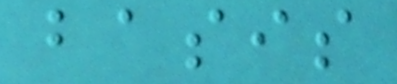basis
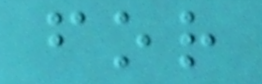for
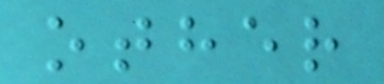other
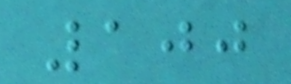100
